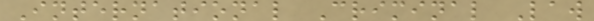International Criminal Law
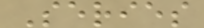Series
